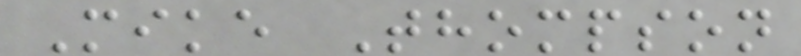Mike Thompson
